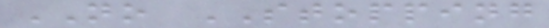NO STOPPING
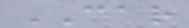CAR
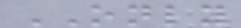ONLY
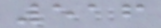516
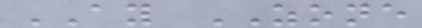AY ZONE
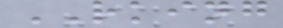RKING
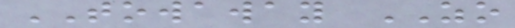TOWAWAY ZO
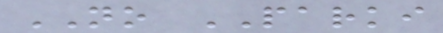NO PARKI
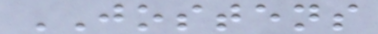JOSTENS
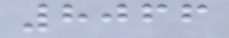8066
